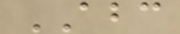ABC
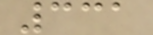331
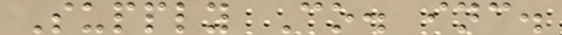Supply Co. inc.
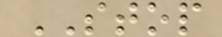STOP
